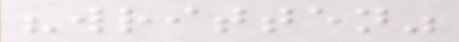"written"
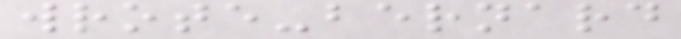wrote-bernard
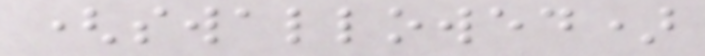(swallowed)
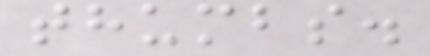thumbs.
